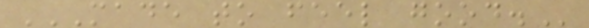MADE TO FEEL GOOD.
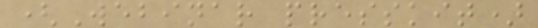(Webinar presskit)
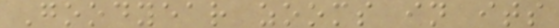Goodyear zooms in its
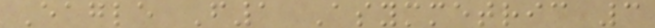Eagle F1 Asymmetric 3
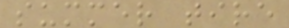summer tire
